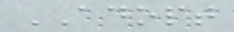ADOPT
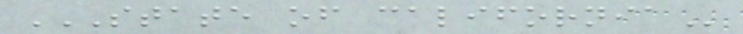STATE OF CALIFORNIA
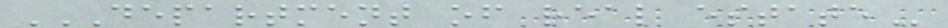DEPARTMENT OF REAL ESTATE
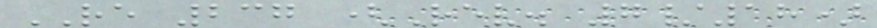RE 237 (Rev. 7/18)
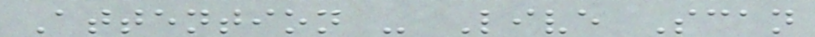Attention - Live Scan
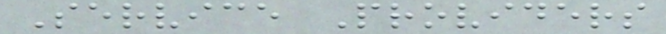Service Providers
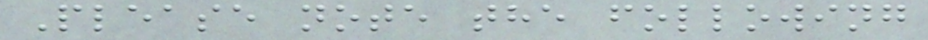Please note the following
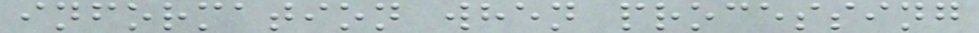information when processing
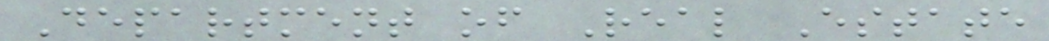Department of Real Estate
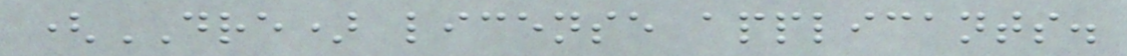(DRE) license applicants.
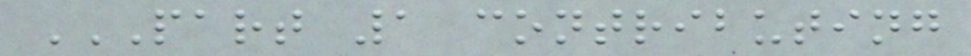PART 1 CONTRIBUTING
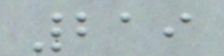219
